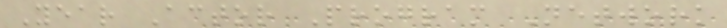Year Actor Program Network
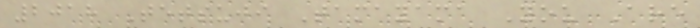2018 Tetsuji Tamayama You Are
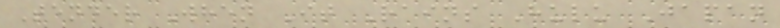Tender When It Rains Hulu Japan
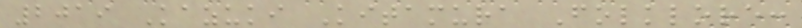2019 Kazuki Kitamura Folklore:
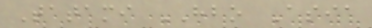Tatami HBO Asia
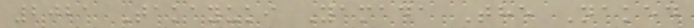2021 Takayuki Yamada The Naked
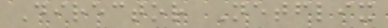Director Netflix
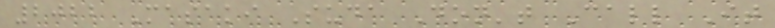2022 Masaki Suda Don't Call It
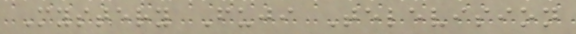Mystery Fuji Television
